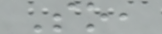So,
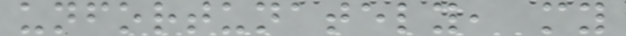unfortunately, my
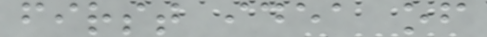first idea of
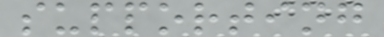supporting
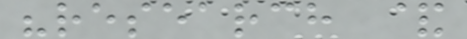"research &
